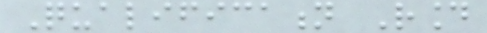Qualification Round
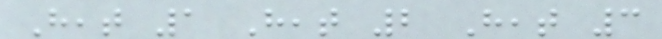Heat 1 Heat 2 Heat 3
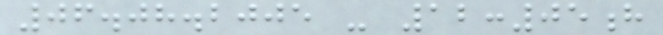06.08.2005 - 12:05h
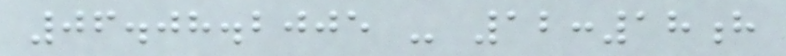06.08.2005 - 12:18h
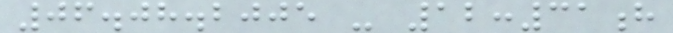06.08.2005 - 12:31h
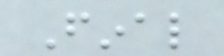Final
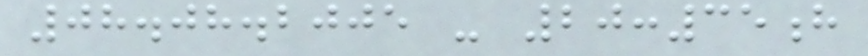08.08.2005 - 20:35h
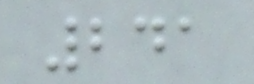241
